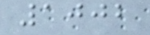1002
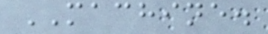MACHINE.
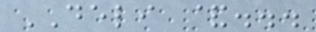DELI &...
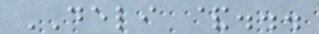DELI &...
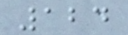124
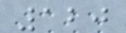120
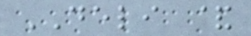DELI &
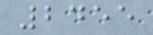2455
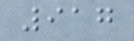917
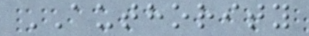AUTHORITY
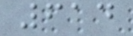614
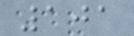101
